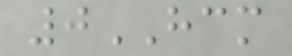0HCM
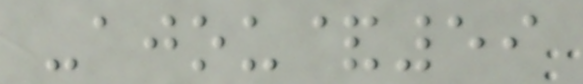-ajou&59
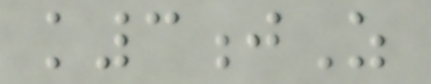k3jZ
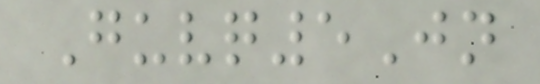Guvq5Jn
